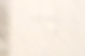cd
